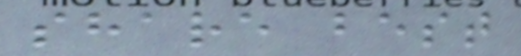share best
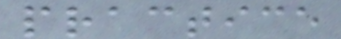practice
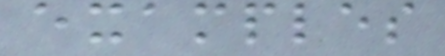examples
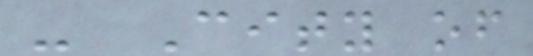- City of
